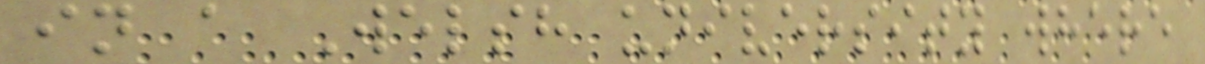in a Welsh university where
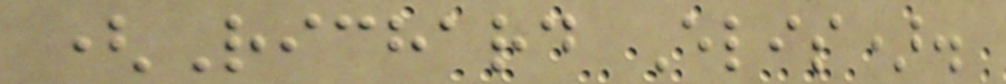(Richard Elis).
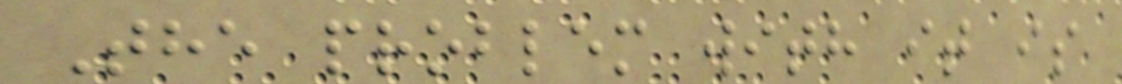The problem with it is
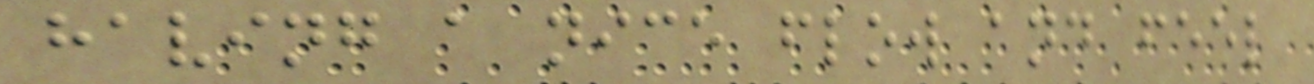having a nice flow and feel
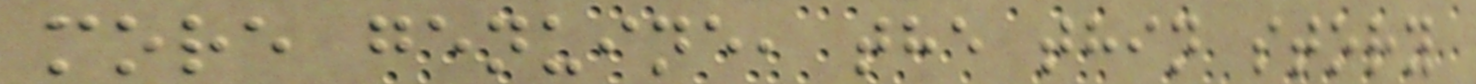more genuine, the thin story
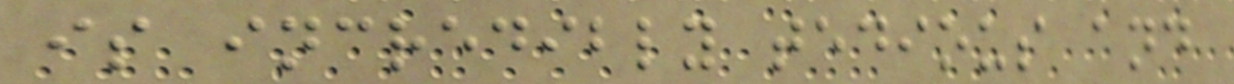is incredibly tedious and
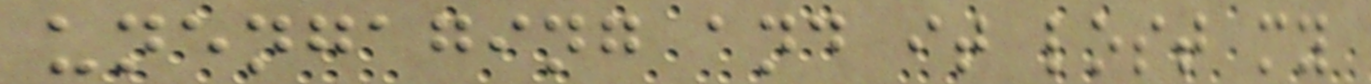unengaging and it lost my
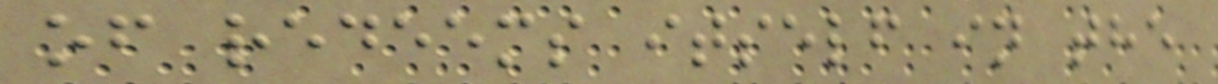of redeems itself in the
